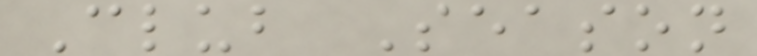Club Season
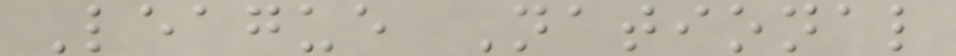League National
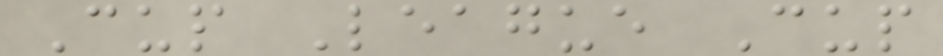Cup League Cup
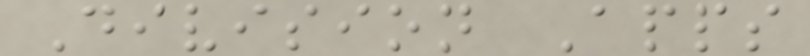Division Apps
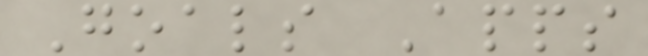Goals Apps
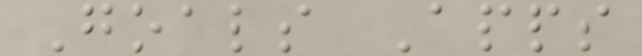Goals Apps
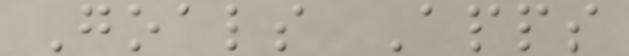Goals Apps
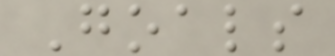Goals
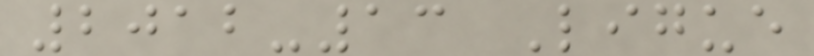2012-13 Ligue
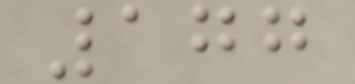177
